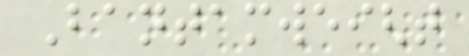Bantamweight
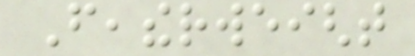Featherweight
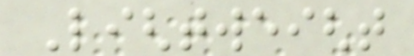Lightweight
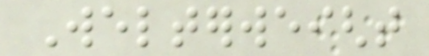Welterweight
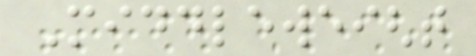Middleweight
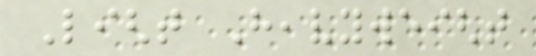Light Heavyweight
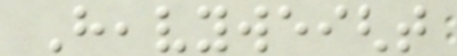Heavyweight
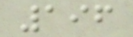196
